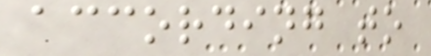according to
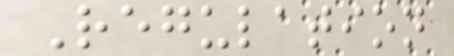Regulation
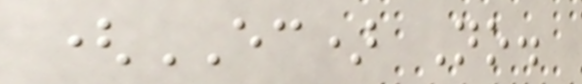(EC) No.
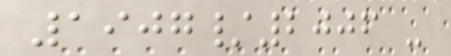1907/2006 -
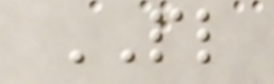PL
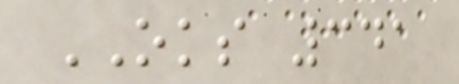OKS 341
